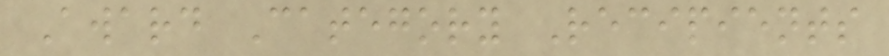Award Category Recipients
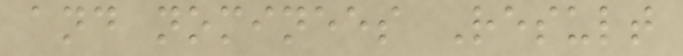and nominees Result
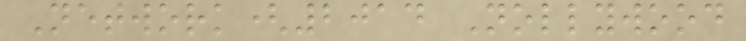Network(2014 Nollywood
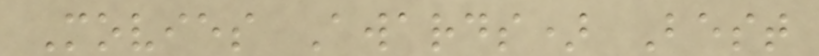Movies Awards) Best
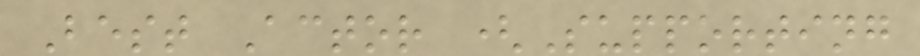Best Actor (Supporting
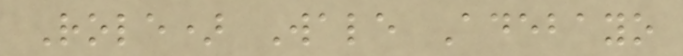Role) Wale Adebayo
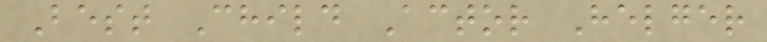Best Child Actor Helger
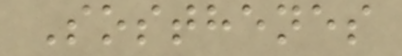Sosthenes
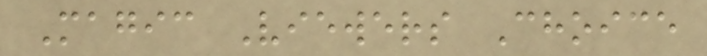Magic Viewers Choice
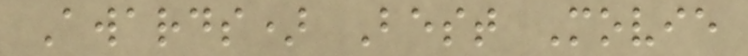Awards) Best Movie
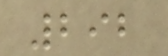292
